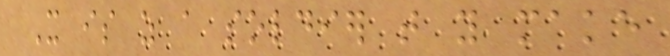It is as a soldier that you make
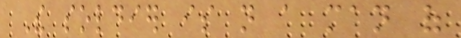The soldier is not a man of
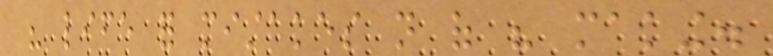his life for mistakes not of his making.
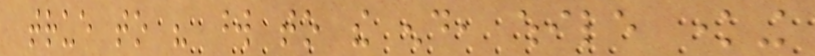true to his word to the end, while knowing
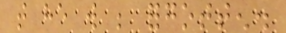that he will be forgotten.
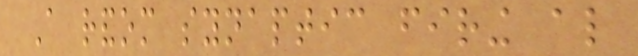A random synaptic firing also
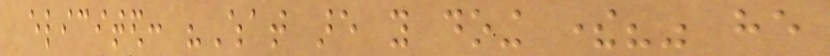elicited: "What are you doing there?" he
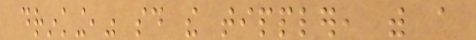drinking," said the tippler, with a
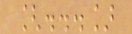[...]
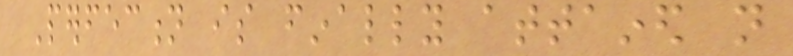Perfection is finally attained not
